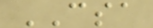CSA
